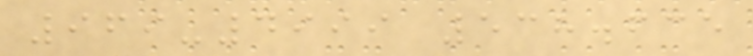969-4999 538.635
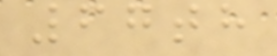67th
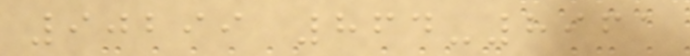90299 864-8961
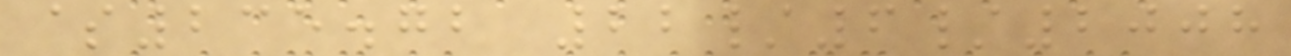$235.72 22/6/2008
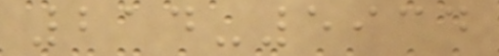214-5934
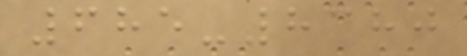685-8380
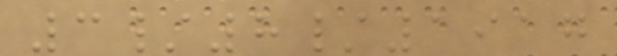3/8/1917
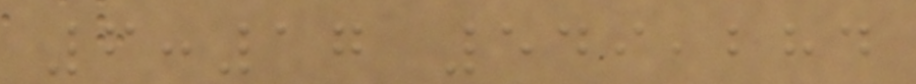6:17 549,284
